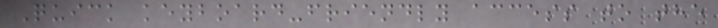Quick keyboard-friendly access to the
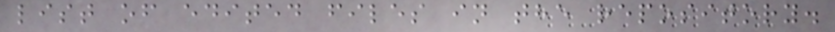list of edited files in the repository.
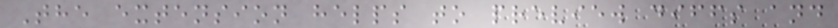The extension helps to preview diffs and
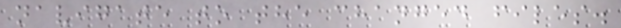navigate to the changed files.
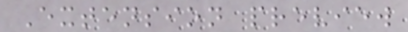Extension preview
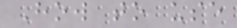How to use
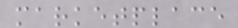marketplace
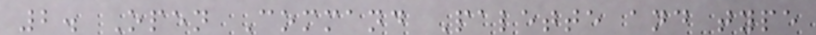2. Open Command Palette and type
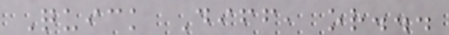Quick Diff, or...
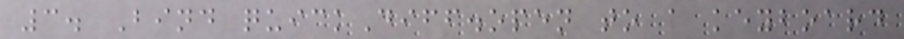3. Bind quickDiff.open to a keyboard
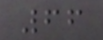66
